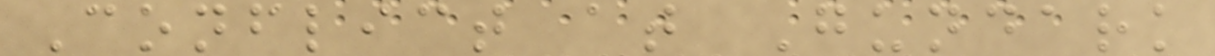Conflict at Gundark
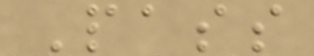Pass
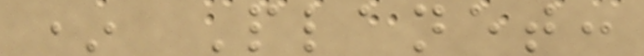* Planet:
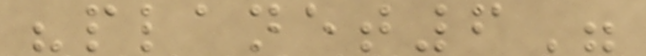"planet6"
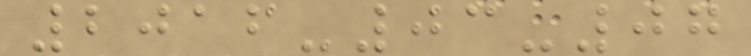2016-03-07
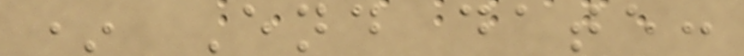* End date:
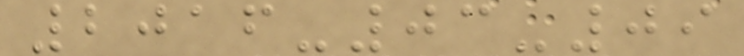2016-03-09
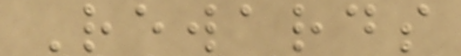Rewards
